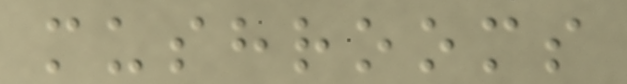mushrooms
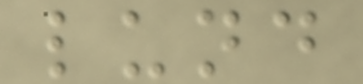lund
